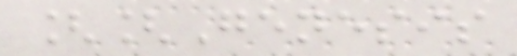[[Genesis
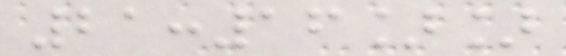21:16]]
